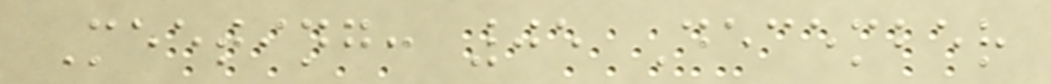Meeting: 05 December
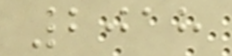2018
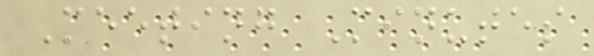Meeting Minutes
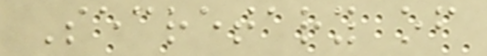Secretary of
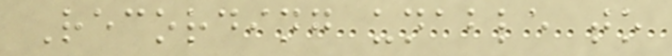Recording unable to
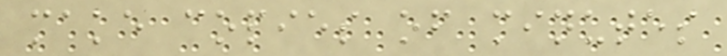make copies of minutes
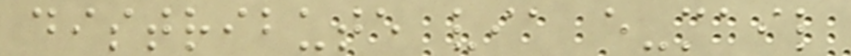distribute via e-mail
